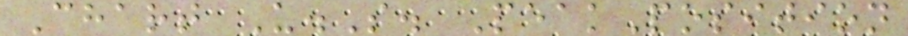Chart U.S. PeakPosition
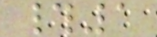#1
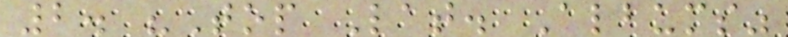2. "Top Lat. Albums"
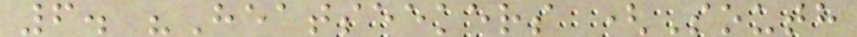6. "Heatseekers (South
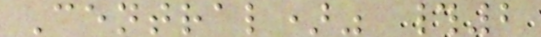Central)" #2
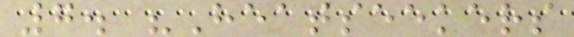7. "Heatseekers
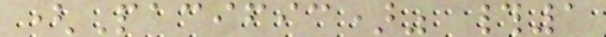(Pacific)" #1
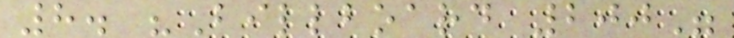8. "Billboard 200"
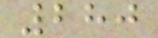280
